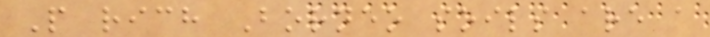P rich Borneo soils are a
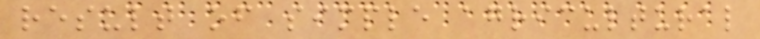result of simple agricultural
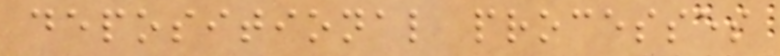depositional processes
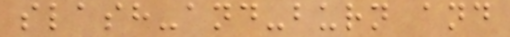slash-and-burn and
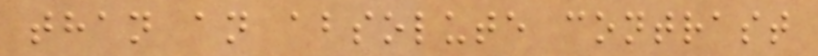than an absolute contrast
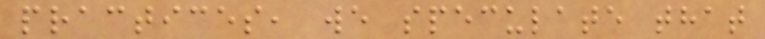practices, we speculate that
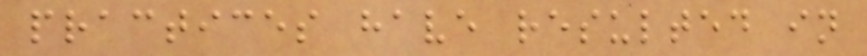practices have resulted in
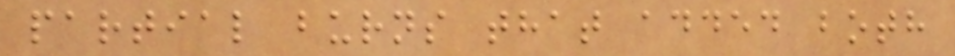partial burns that added both
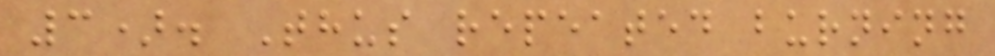3). Thus repeated burning
